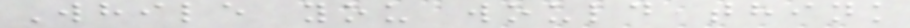While you would think
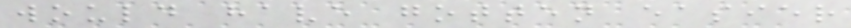would have gotten easier
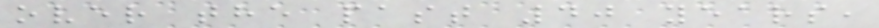over the past 40 years,
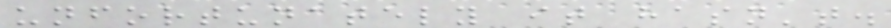unfortunately it hasn't.
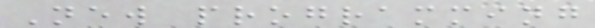New programming
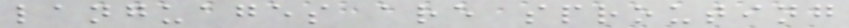languages are sprouting
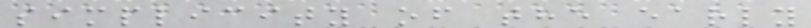simplicity of the early
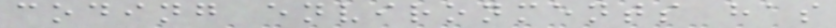coding environments has
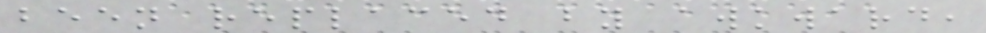been replaced by awkward,
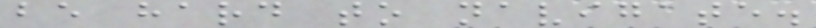be hard to navigate.
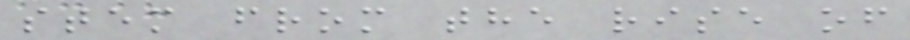stem from the rise of
